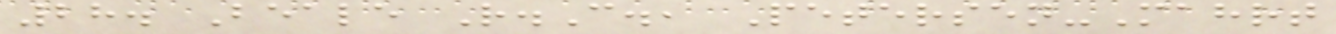28. Beale R.C., Petersen-Mahrt
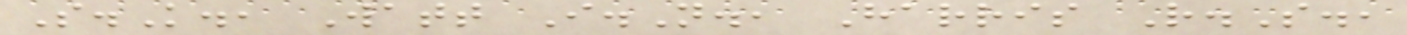S.K., Watt I.N., Harris R.S.,
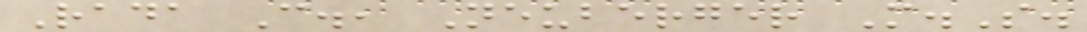Rada C., Neuberger M.S.
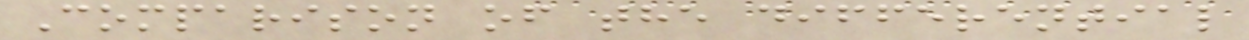Comparison of the differential
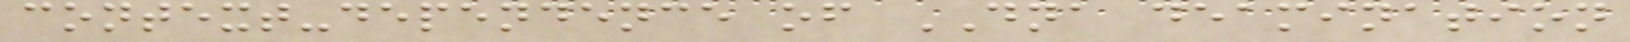context-dependence of DNA deamination
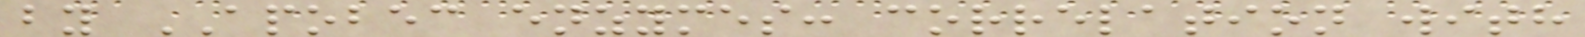by APOBEC enzymes: correlation with
